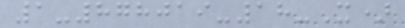1-878019-18-X)
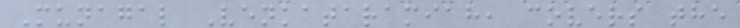Munagal Venkataramiah, covers the
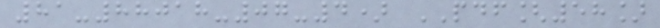81-88018-07-4) PDF[58]
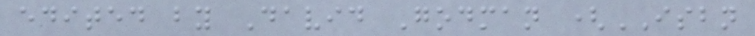edited by David Godman (ISBN
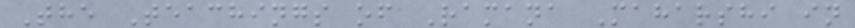The Teachings of Ramana Maharshi in
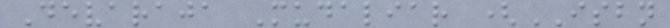Devaraja Mudaliar (ISBN
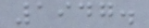1947.
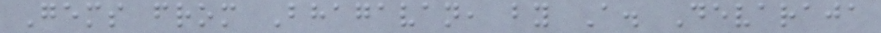Gems from Bhagavan, by A. Devaraja
